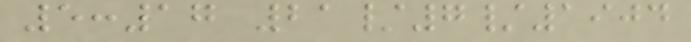5:17 21/7/1904
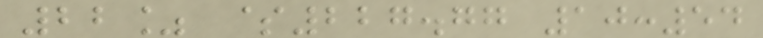22% $227.77 10:54
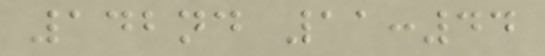142nd 11:44
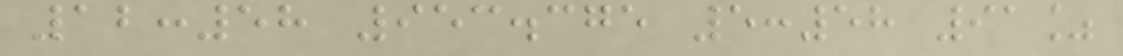12:58 953.375 5:58 91%
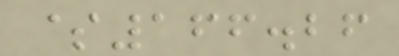$166.26
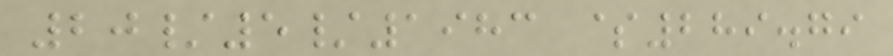20/5/1983 $289.79
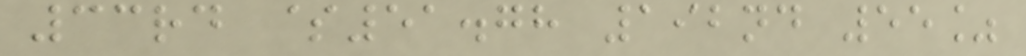33rd $51.78 192nd 55%
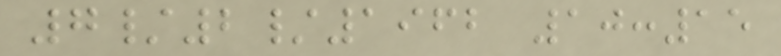7/2/1962 10:15
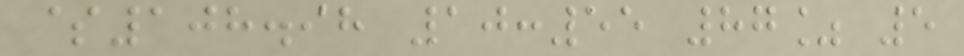$108.98 10:55 87% 5
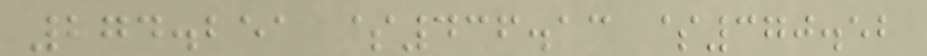274.251 $436.13 $370.52
